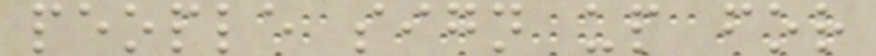people sign up for
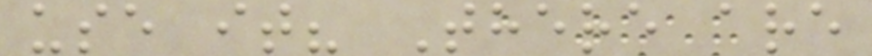use it? There are
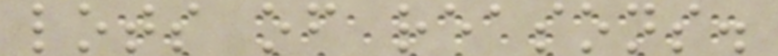lots of reasons.
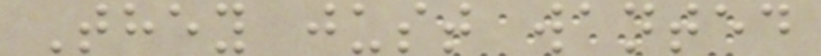They just wanted
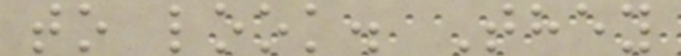to look. They
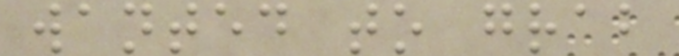wanted to grab
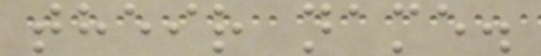their name.
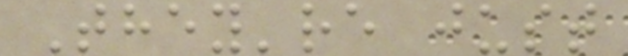They're just
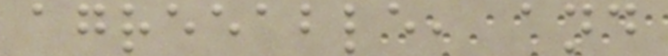agreeable, and
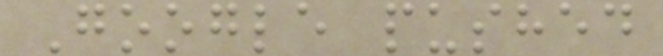Google pushed
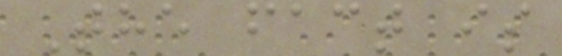The fact is
